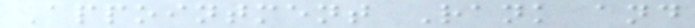Appointment Rank and
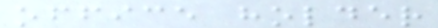office holder
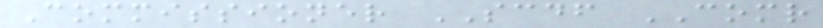Commissioner SCDF COMR
